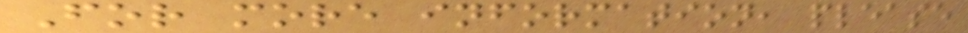For more information, please
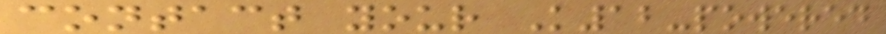contact your K12-powered
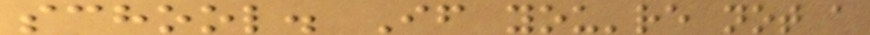school. If you're not a
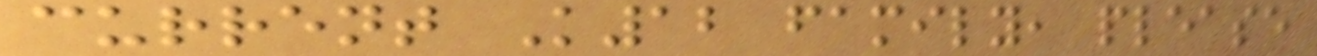current K12 family, please
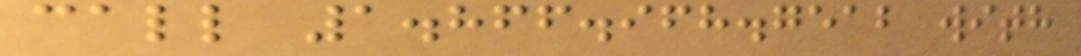call 1.866.968.7512 with
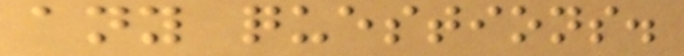any questions.
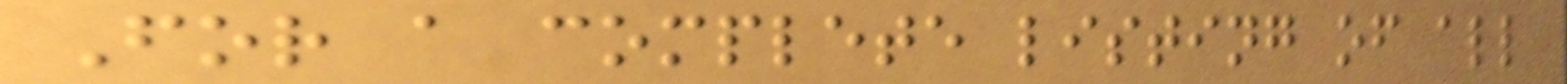For a complete listing of all
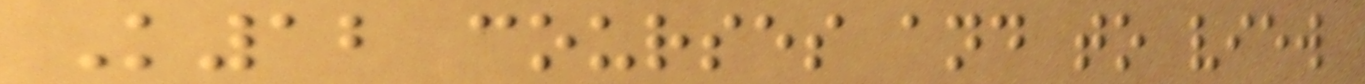K12 courses and to view
